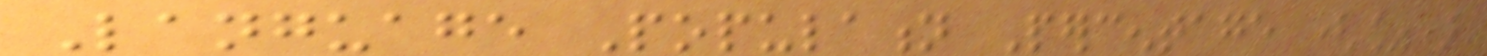Language Population Percentage (%)
